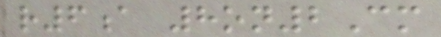r6a 8on2Cm
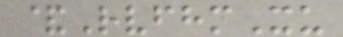&RvfhmXu
